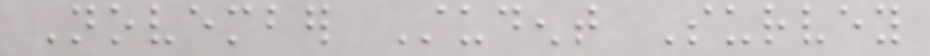November Student Survey
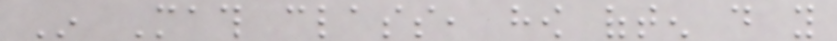In Math class, how often do you
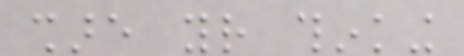share your thinking
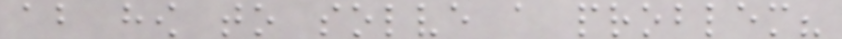about how to solve a problem?
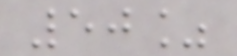50%
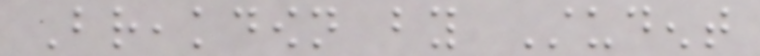Breakdown by Student
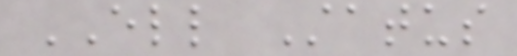ELL Status
